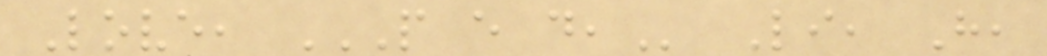Love, P E D, Li, H,
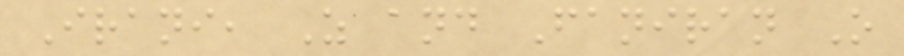Irani, Z and Faniran O
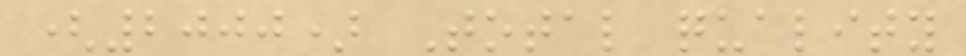(2000) Total quality
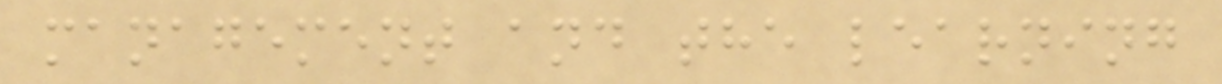management and the learning
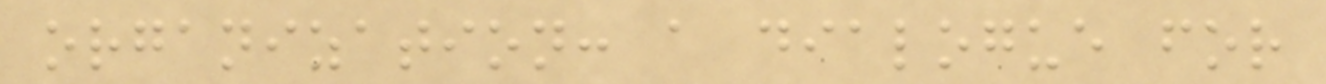organization: a dialogue for
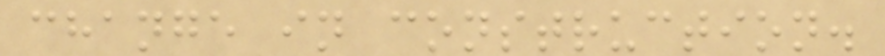change in construction.
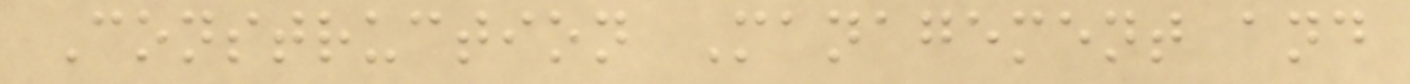Construction Management and
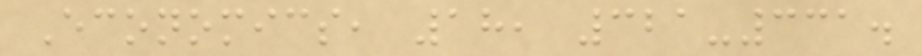Economics, 18, 321-331.
